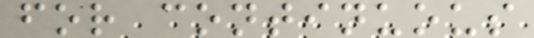for continuous
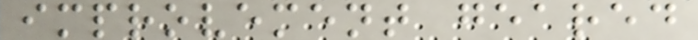improvement geared
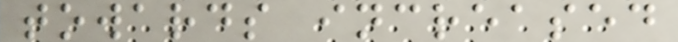towards increased
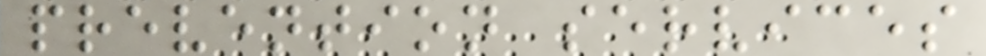prevention services
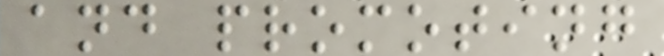and promoting
